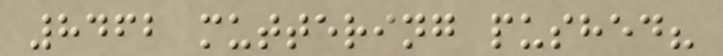8462 muttering pushed?
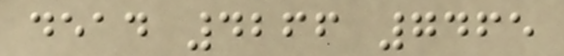dead 4266 7465
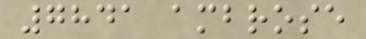7841 ambrose
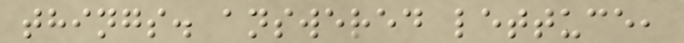things. answered lettuce,
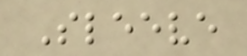Sleeve
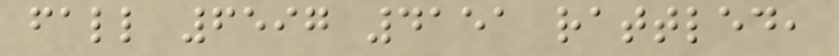fall 6597 4151 rattled,
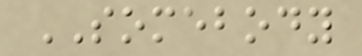SOMEBODY
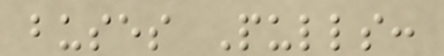buses Pulls:
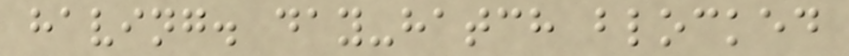having. day-hatch blocked
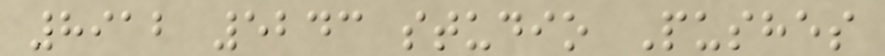8912 5243 studio Pushes
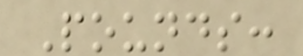Pounds:
